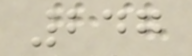247
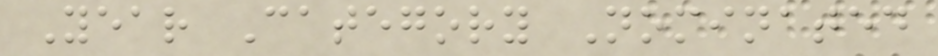Year Category Nominated
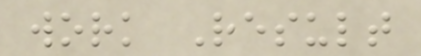work Result
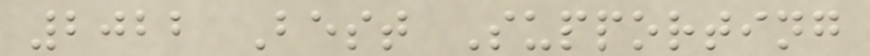2022 Best Supporting
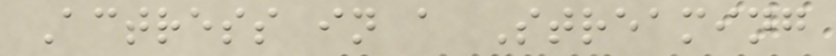Actress in a Streaming
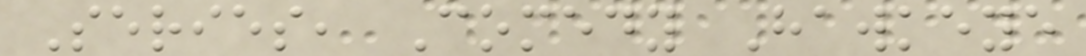Series, Comedy Hawkeye
